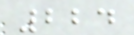224
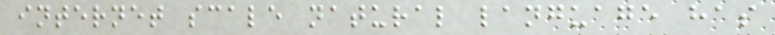internet scale natural language has
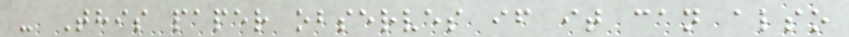- This paper observes if it can also
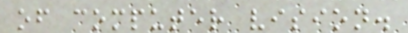of computer vision.
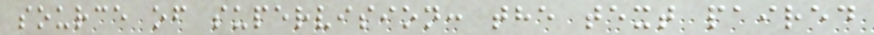source of supervision: the text paired
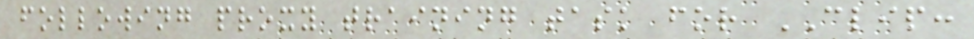following proxy training task for CLIP:
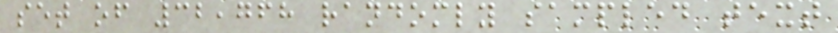set of 32,768 randomly sampled text
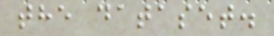the dataset.
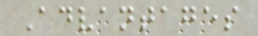Advantages
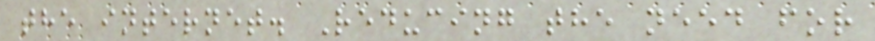the internet. Reducing the need for
